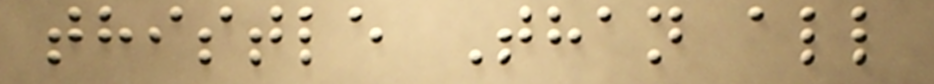thistle Than all
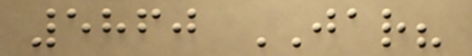5860 JAR?
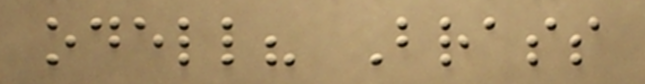odell? Brass
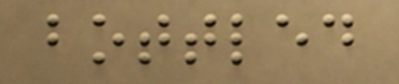bottled
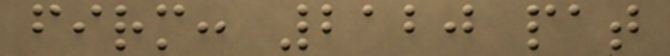firm: 2120 pat
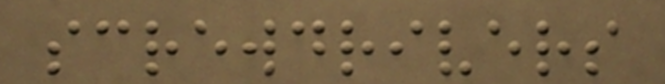screwdrivers
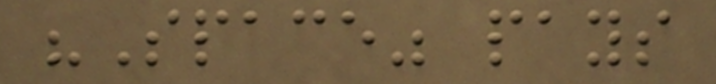"Space" pays
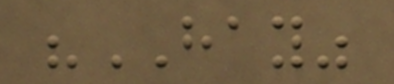"HAY"
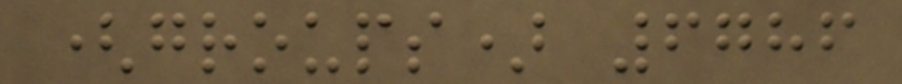(groups) 6786
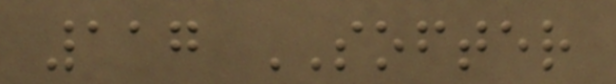117 SOFTER
